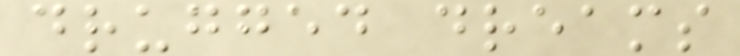drugged dreams
